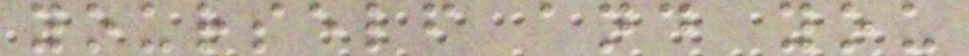yourself and you
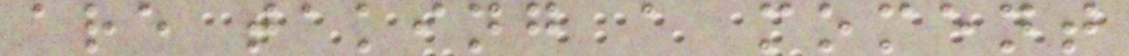are taking a moment
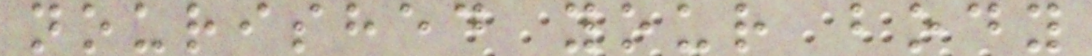nourished your body
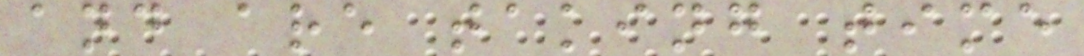and are taking time
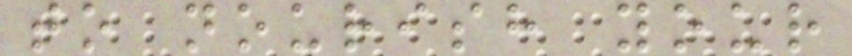to nourish your
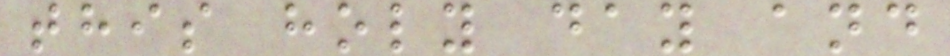this holy day and
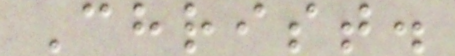Christ.
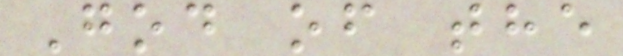God of the
